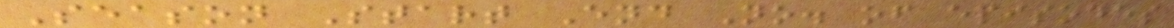Season Start End No. of episodes
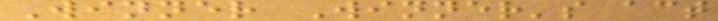Winner Winner's act
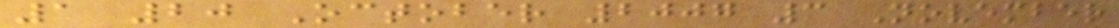1 20 October 2007 3 November
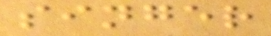singer
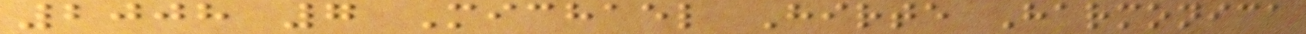2008 7 Michael Hirte Harmonica
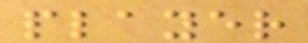player
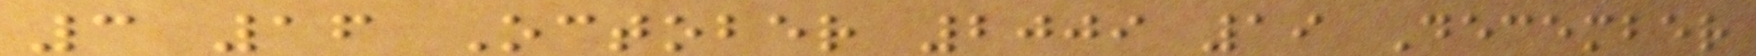3 16 October 2009 19 December
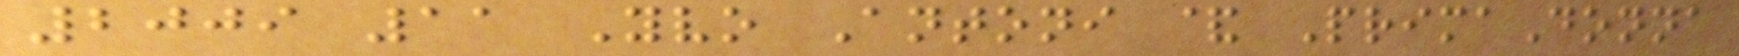2009 11 Yvo Antoni & PrimaDonna
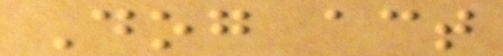Dog act
